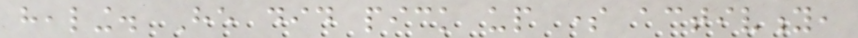healing. He did pick up some activity,
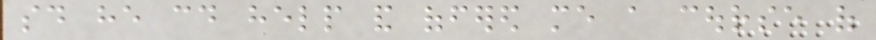said he could help and offered me a course of
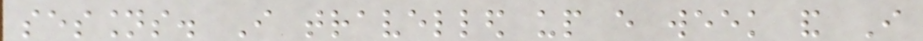sessions. I travelled up every week and I
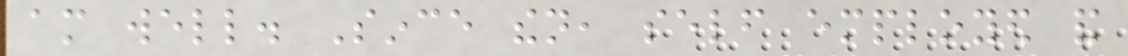am well. Since then, self employed and
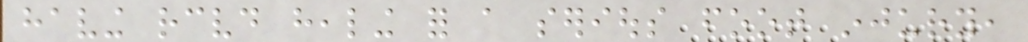having received healing for a serious foot injury,
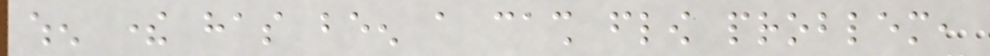when there has been a cash flow problem,
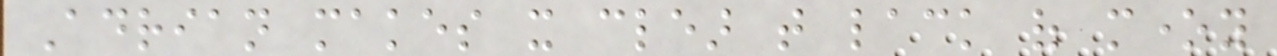Adrian makes it clear that lack of money
